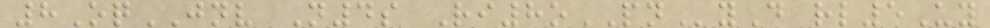8OqJNV N4s Ri8oPNyD rl5Uy
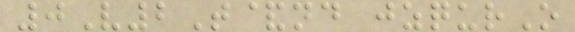0V2T&nd jzqurO
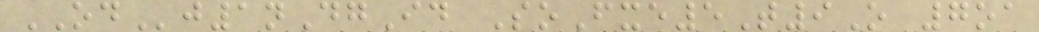ODj1nDgId SoFxe5T9O 7oa
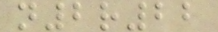n2r22
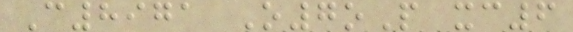C8971 O7oP xc6
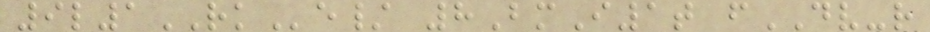9l1RKe/ 8BmI1t fDV-r
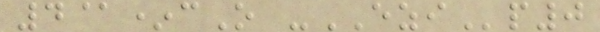4@*cO -EZIp0
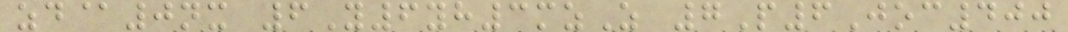zd@0nx 6Y6yh3mzZ 7P6Joc400
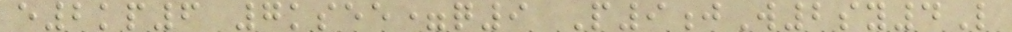e2kp6 7ksee=q9 P9jW2sy4L
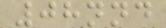08nnd
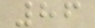86
